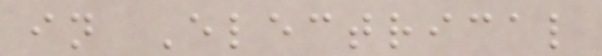in Electrical
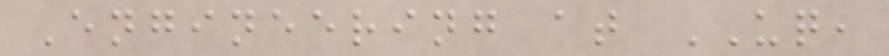Engineering at UQ,
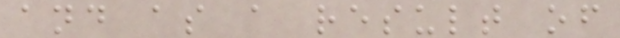and as a result of
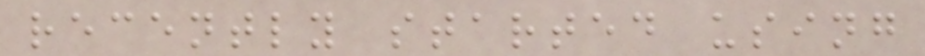recently started using
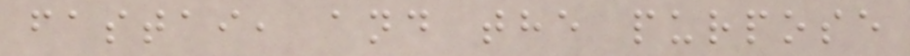fastai, and the purpose
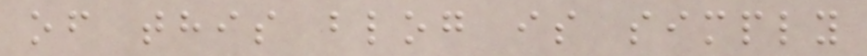of this blog is simply
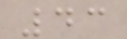43
